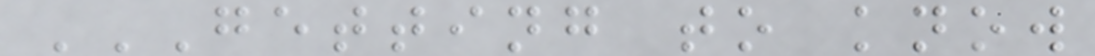GETTING TO KNOW
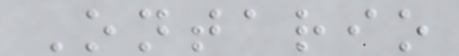Ontario
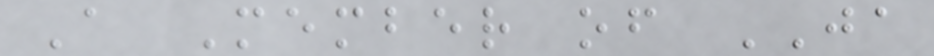A Member of JA
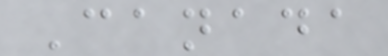Canada
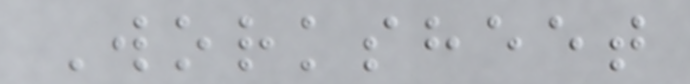Worksheet
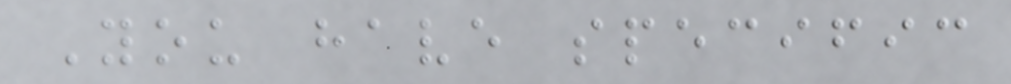You have specific
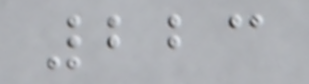223
